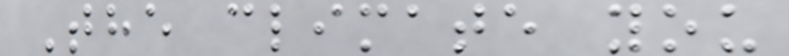The climate you
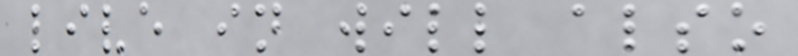live in will also
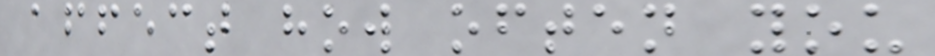affect how often you
